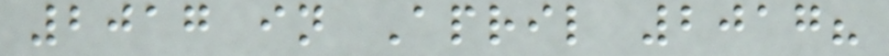2017 in April 2017?
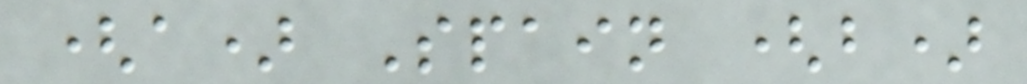(a) Spain (b)
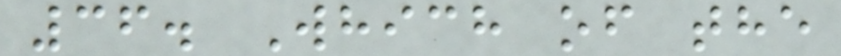36. Which of the
